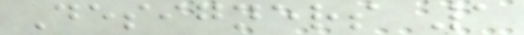Designers 1
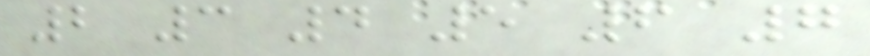2 3 4 5 6 7
